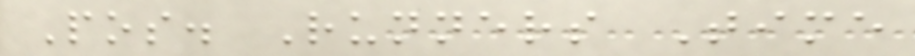Pos. Runners Time
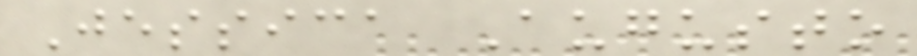Jessica Augusto
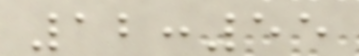12:55
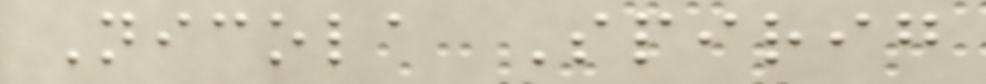Nicola Spirig
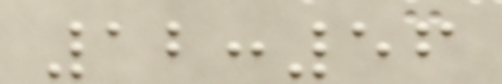12:56
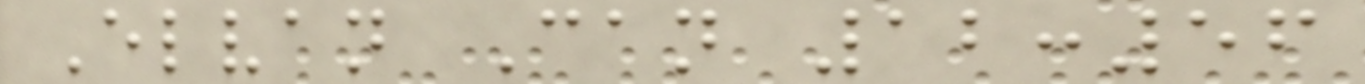Elvan Can 12:56
